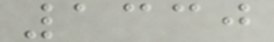1330
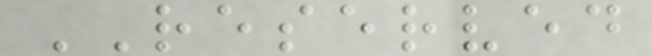RESERVED
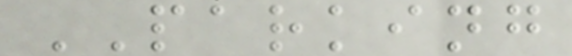PARKING
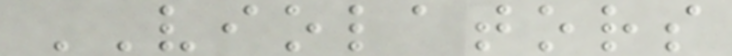VIOLATORS
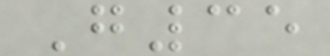G35
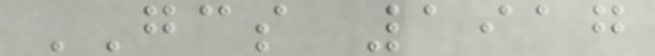GCS 1917
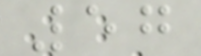57
